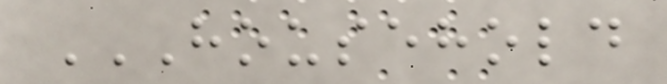HOUSEHOLD
